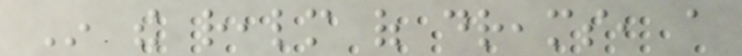In the realm of dreams, a
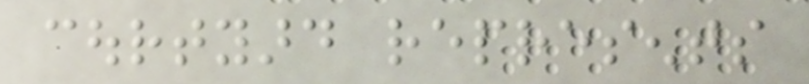courtyard represents
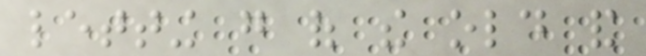letting go of the old and
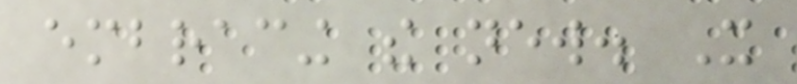embracing the new. It
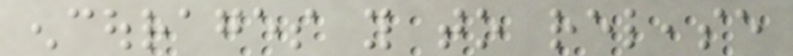encourages you to release
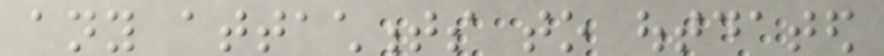any attachments to outdated
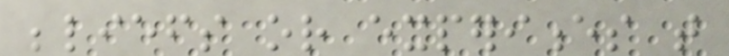beliefs or experiences that
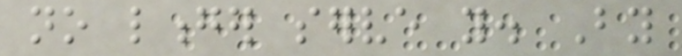no longer serve you. By
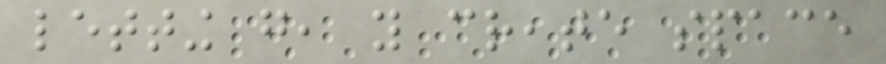letting go, you create space
